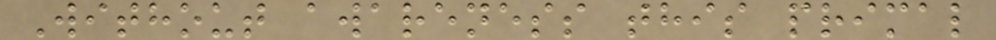Without awareness this primal
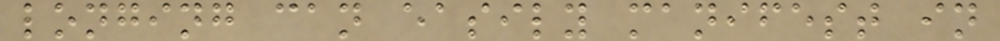longing can easily manifest in
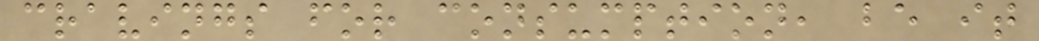cravings for consumption, be it
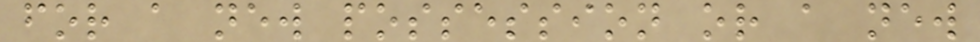for a new possession or a new
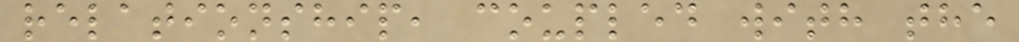relationship, coupled with the
